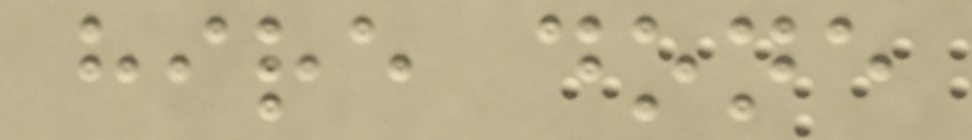hire done
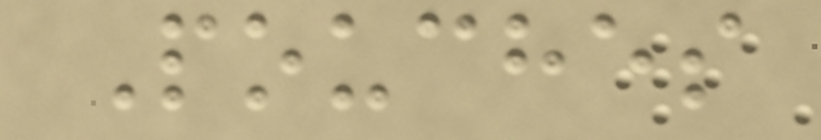Pouches
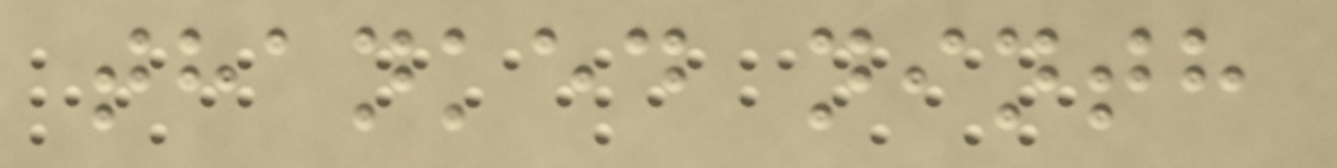thanked ninth
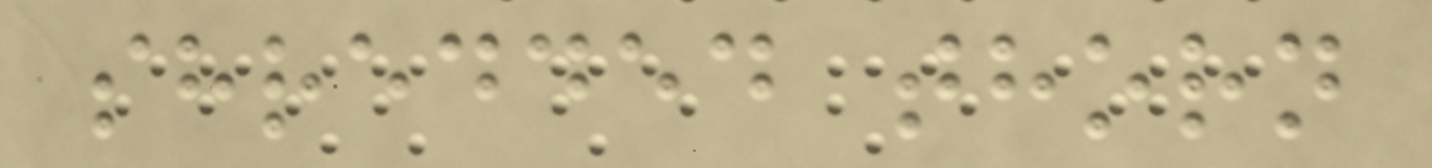shredded thorn
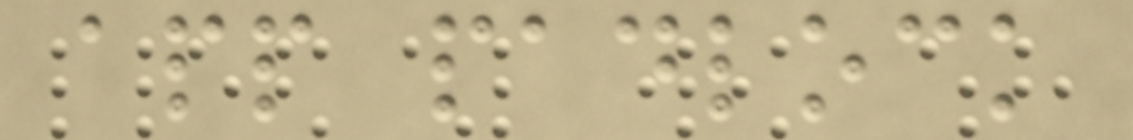app padlock
